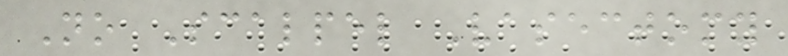No Scalpel Vasectomy
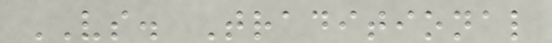VS. Traditional
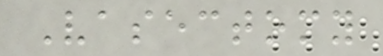Vasectomy
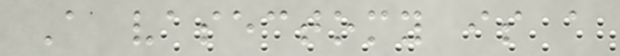A vasectomy is a
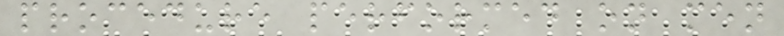procedure performed on men
